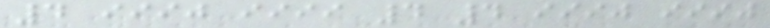4 iiij iiii 4 4 iiij iiij
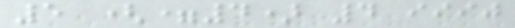5 (=4) 4 iiij
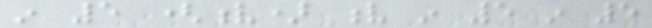in 5 (v) v in 5 in 5
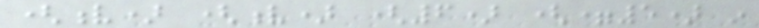(v) (v) (6) (=5) in
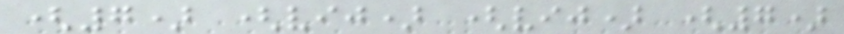(7) (vij) (vij) (7)
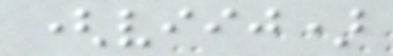(viij)
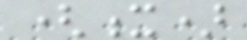(x)
